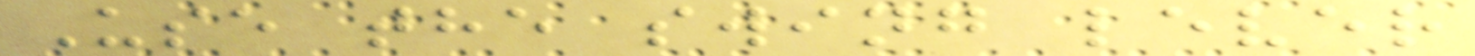Use the swing lever
